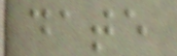date
